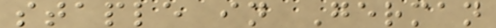staple in German
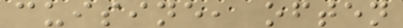cuisine, often
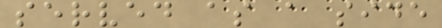served as a side
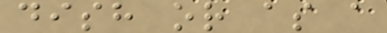dish or as a
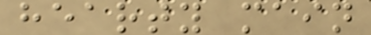hearty main
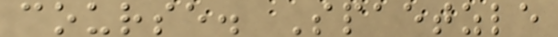course. Spaetzle
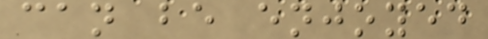can be enjoyed
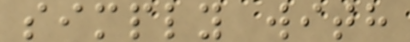simply with
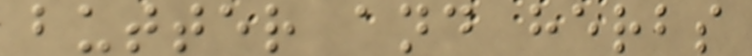butter and herbs
